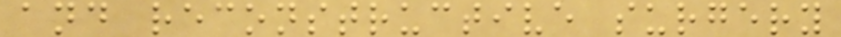and reconstructive surgery
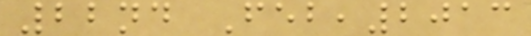22nd Feb,2013
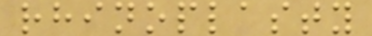rhinoplasty
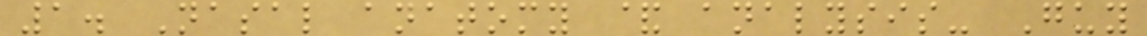1. Nasal anatomy & analysis- Guy
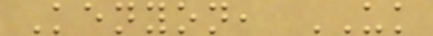Kenyon, UK
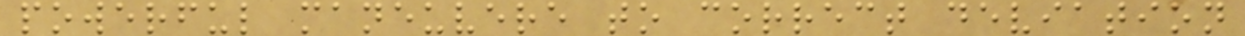powerful maneuvere to correct deviation
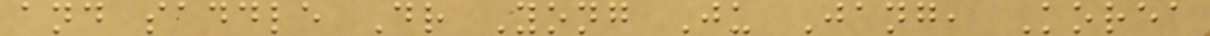and saddle Dr Yong Ju Jang, Korea
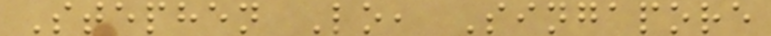Stephen Lo, Singapore
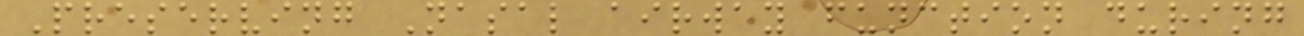Preserving Nasal airway function during
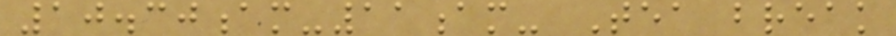10.30am-11am- Tea break
